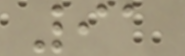91
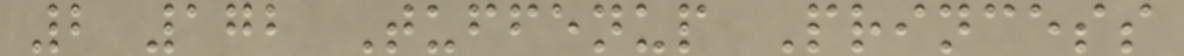2 172 Tuffenup Princess
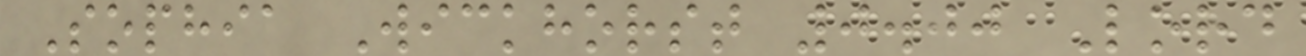Sophia Wickhorst 0.00 Lord
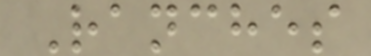Ranches
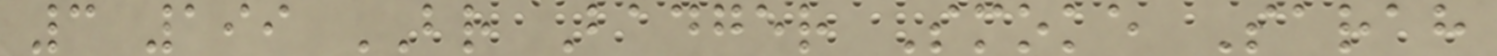3 199 BR Badger Smoke Sarah
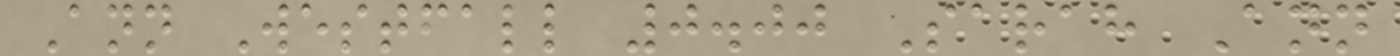Ann Westfall 0.00 Sarah Ann
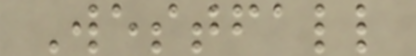Westfall
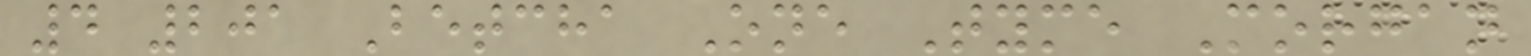4 201 Betcha One Tyme Morgan
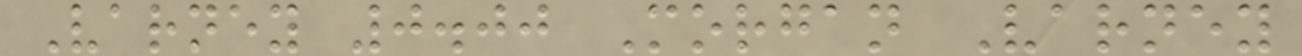Varney 0.00 Morgan Varney
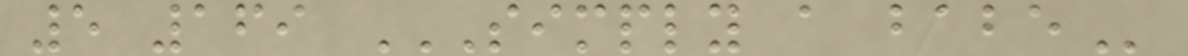5 169 SIMPLY A BABE
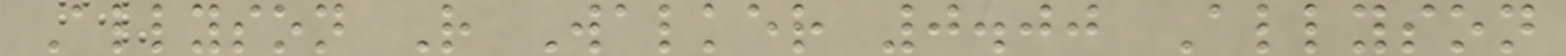Allyson R Walker 0.00 Allyson
